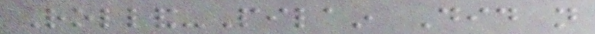Rolland-Pilain Did not
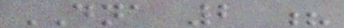DNA 2 ?
